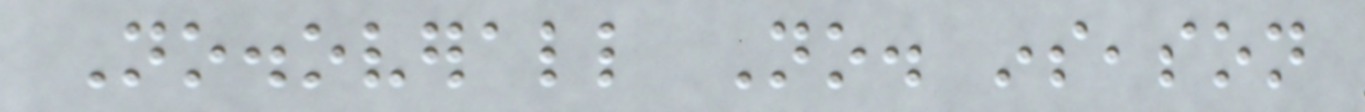No.overall No. inseason
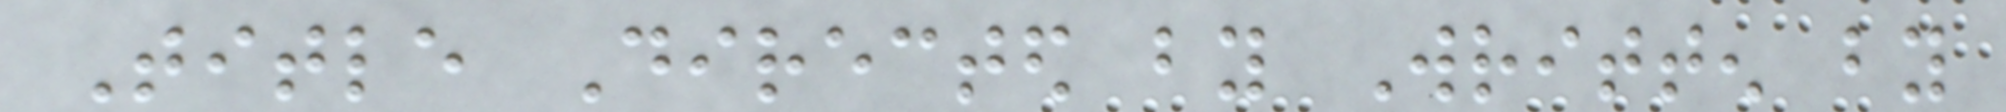Title Directed by Written by
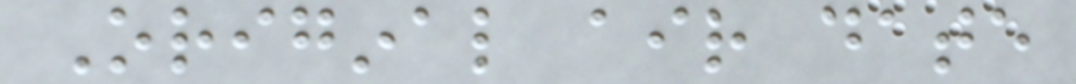Original air date
